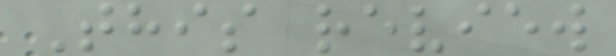This review
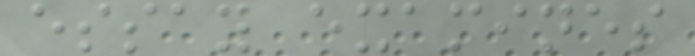essay examines
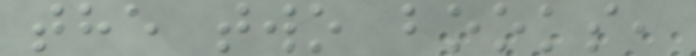the two books,
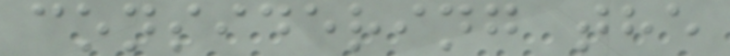considering the
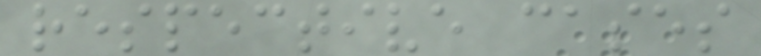respective cases
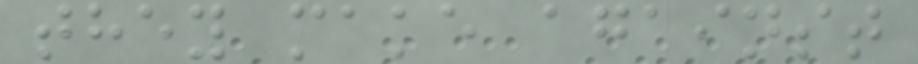they make against
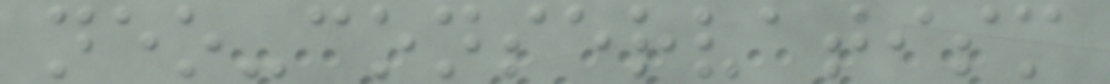neo-conservatism
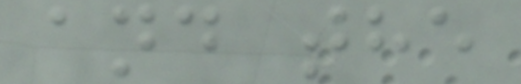and the
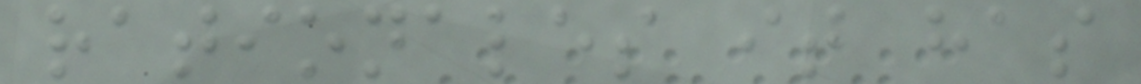rationales it has
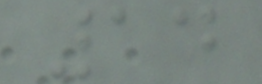14
